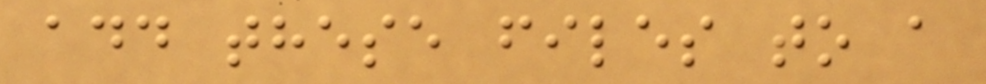add these files to a
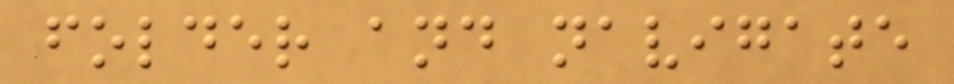folder and navigate
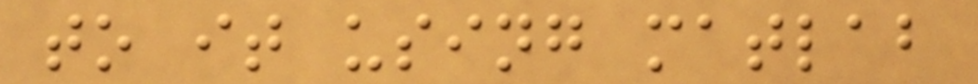to it using matlab
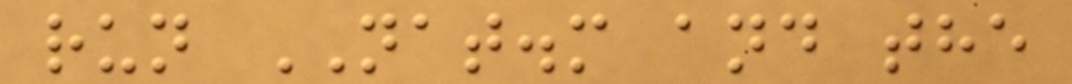run NAT.m and the
